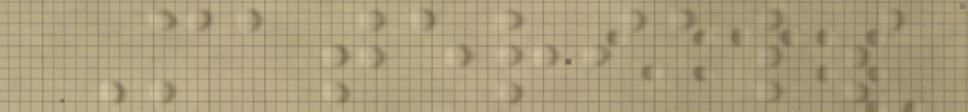Materials
